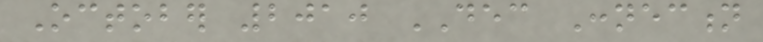October 2010 DEC Connection
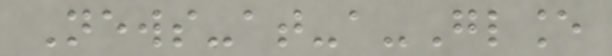News-at-a-Glance
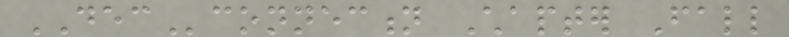DECconnection Chapter Fall
